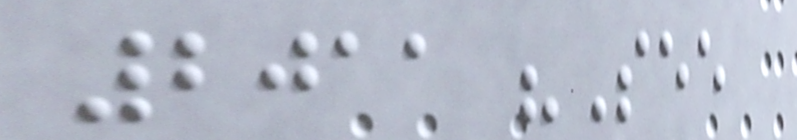2011 "See
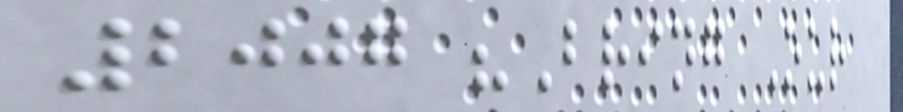2007 "Bring Our
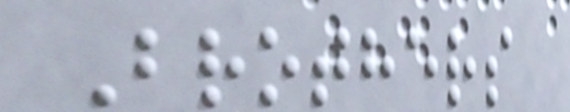Brothers
